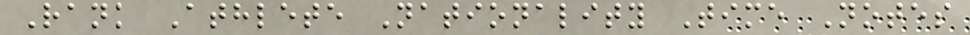Rank Athlete Nationality Time Notes
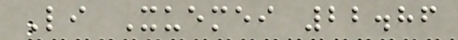Li Xuemei 22.86
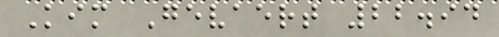Kim Gevaert 22.94
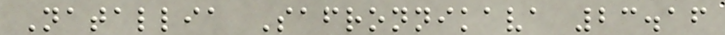Natallia Safronnikava 23.16
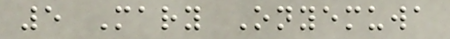5 Mary Onyemuwa
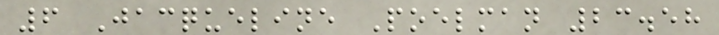6 Jacqueline Poelman 23.58
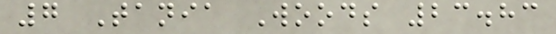7 Tania Woods 23.83
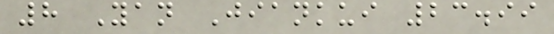8 Yan Jiankui 23.99
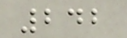242
